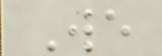We
